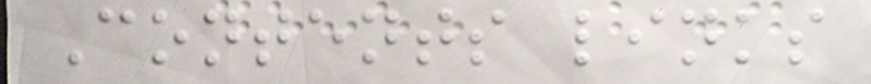Contents links
